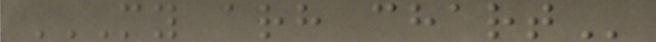MY ARH CHART
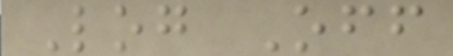Log Off
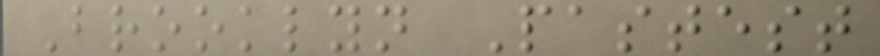Brooklyn Pastest
